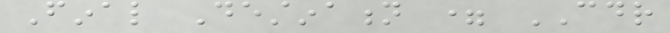Final Destination = CDR
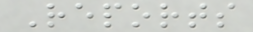Reports
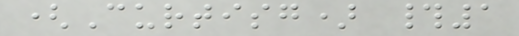(Curtisg) #1
